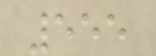555
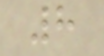8
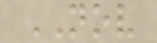NOV
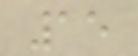15
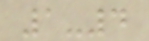1-4
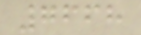7668
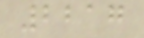2217
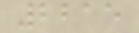2215
